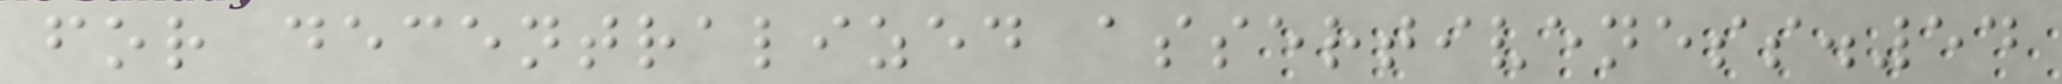for decentralized assertiveness.54
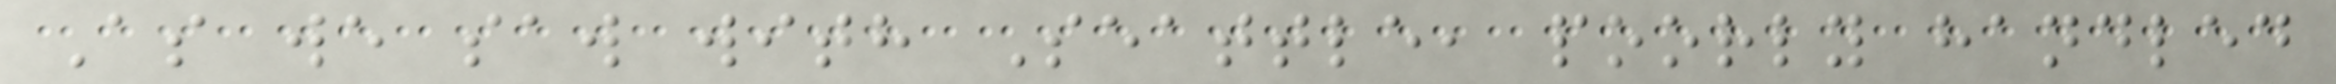As we saw with Seattle, poorly handled
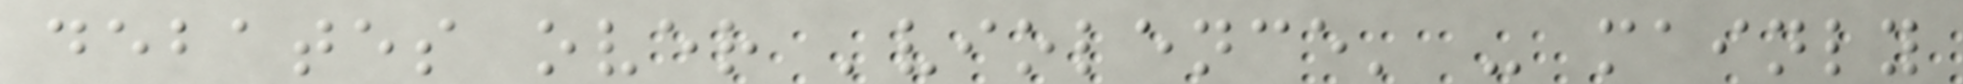debates over 'violence' - mainly
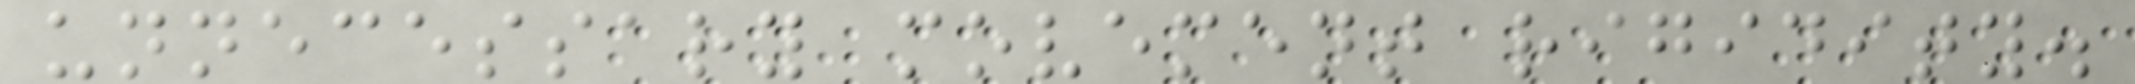unnecessary movement rigidity.
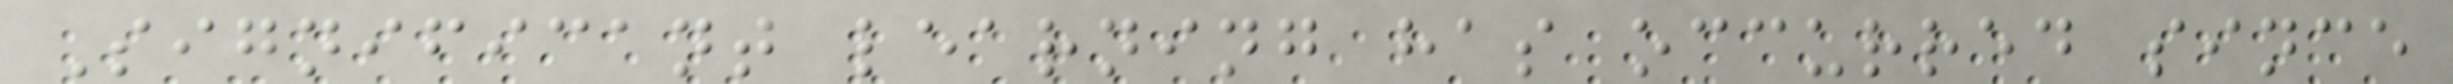Significant learning has occurred since
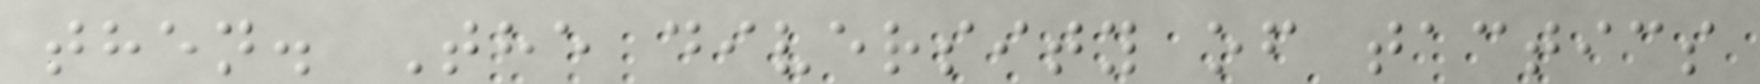then. The diversity of tactics
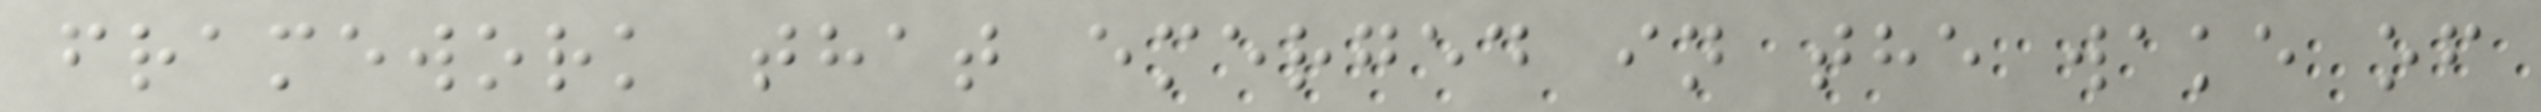framework that emerged in the wake of
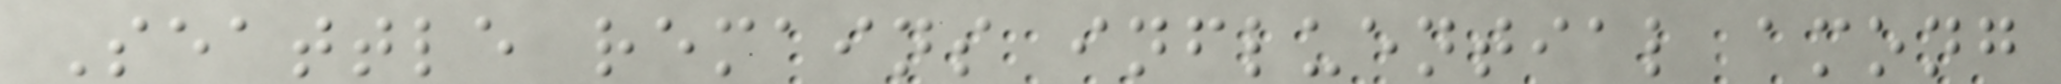Seattle remains influential among
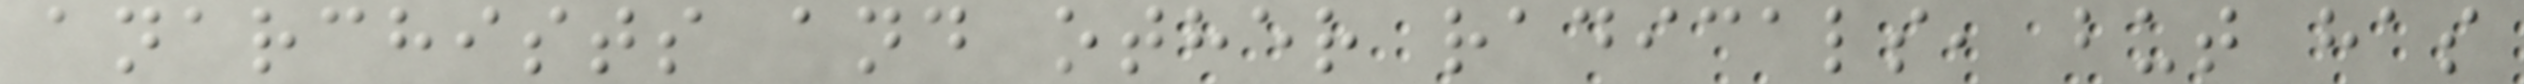anarchists and other radicals, but has
